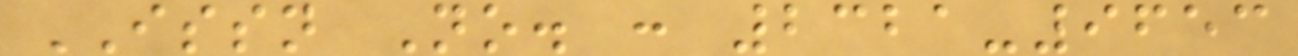ISSN No. : 2321-9653
